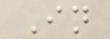In
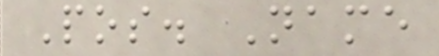Pos. Name
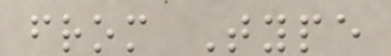from Type
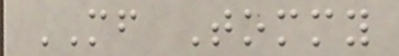MF Tommy
